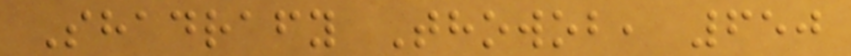Shadrafy Thowob, 650
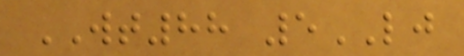WT88 5LJ
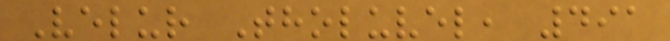Velur Tholuvel, 491
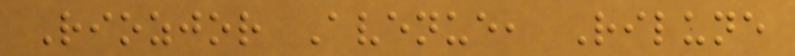Riozjor Avenue, Rilune
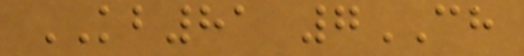KB81 7CH
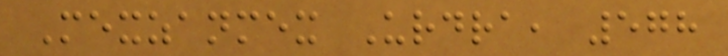Mexzanmex Urdra, 578
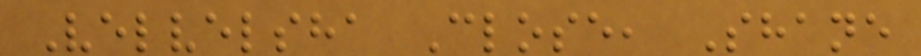Velvelsha Close, Shane
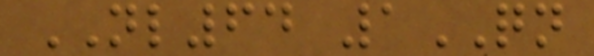NL64 1QN
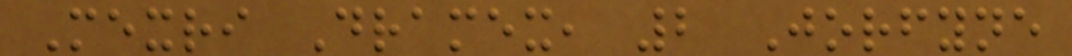Mexri Dramex, 2 Jorfyne
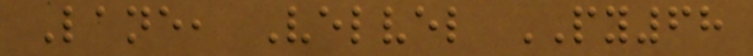Lane, Velvel PY68
